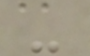-
